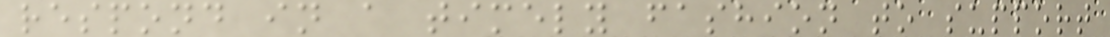respond in a timely fashion to support
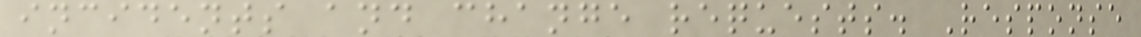incidents and change requests. Response
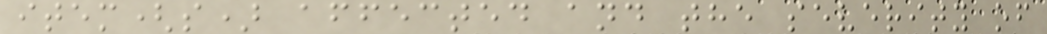item(s) affected and the severity of
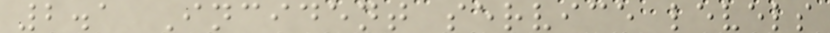2.1 Incident service levels
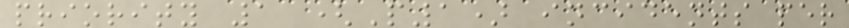priority 1 (P1) incidents per
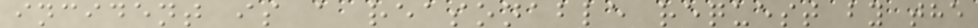incident is a reasonable request by the
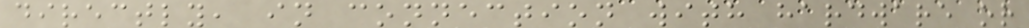directly, in connection with hardware or
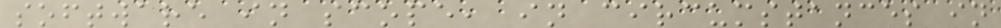software in scope, in circumstances in
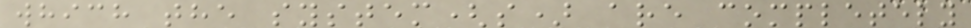which the system(s) are completely
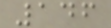146
